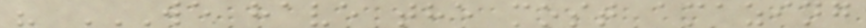" WE HAVE THE MOST AMAZING
